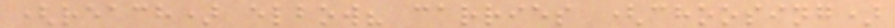(reach) elbow? carries (choosing)
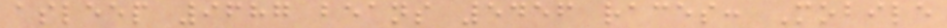asleep 9687 beans 5456 races: Mobile
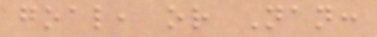goal, or Nan:
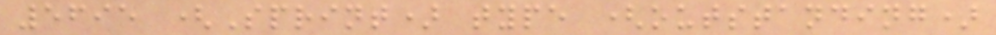5695 (Sprint) type (outstanding)
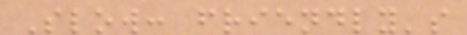Slow: friendly's
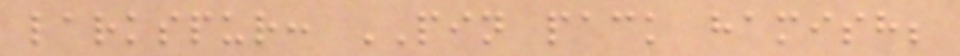larkspur: PIN pack hamish;
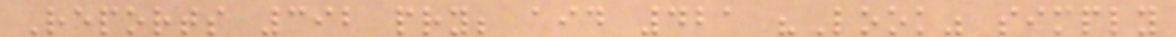Reports 392 pry; aid 421 "Look" simply
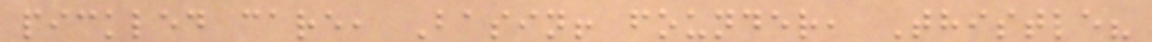pickled care, Basin! founder, Thistle?
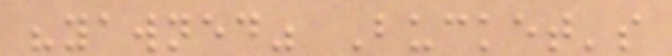"yawned" Bucket's
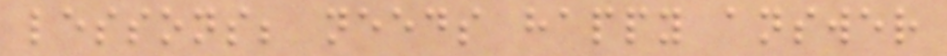lessons; needs happy answer
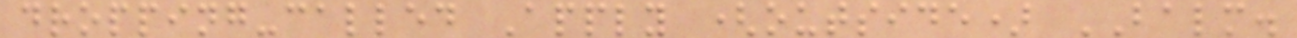dropping-called Apply (outside) BALM.
